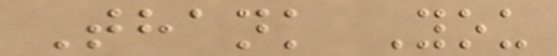Thank You
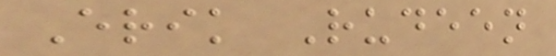Erik Rudeen
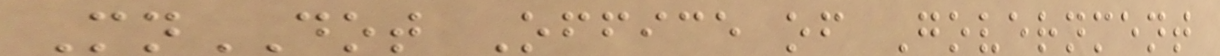MnDOT Office of Government
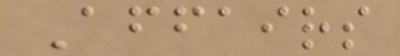Affairs
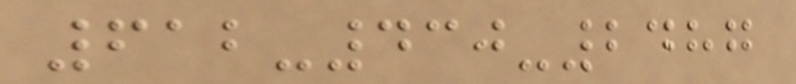612-430-2487
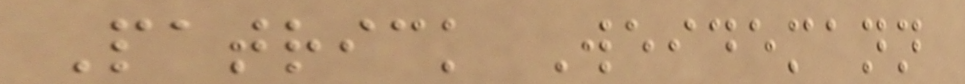Patrick Weidemann
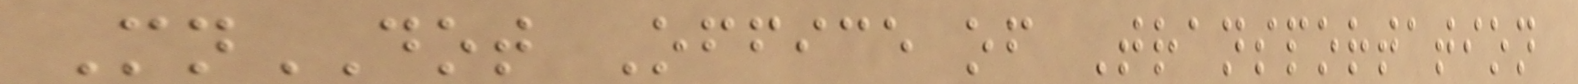MnDOT Office of Transportation
